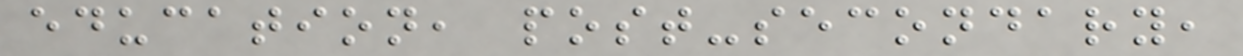education, post-secondary,
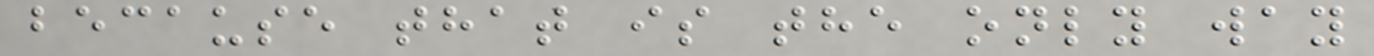because that is the only way
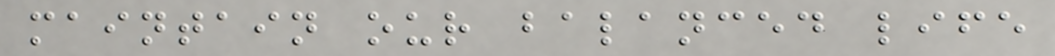maintain our balanced life
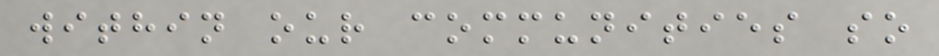within our communities so
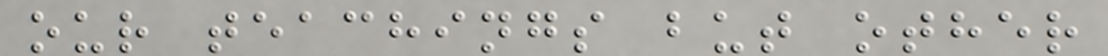our teachings but other
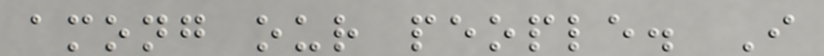among our people. I
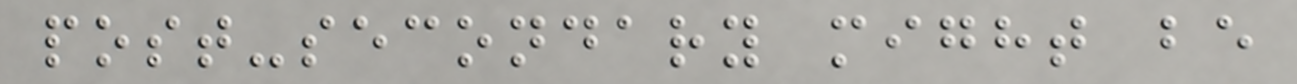post-secondary might be
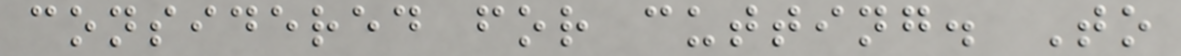considered for cutting. To
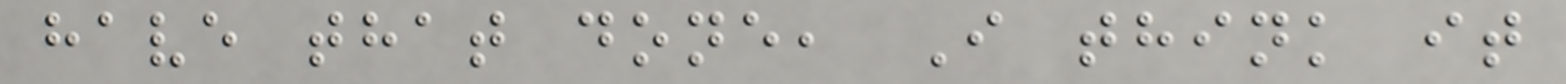have that done, I think it
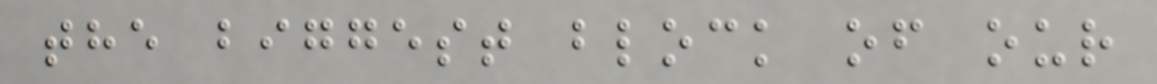the biggest block of our
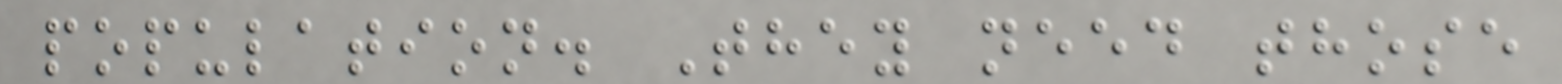population. They need those
